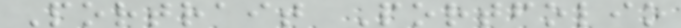Portrait Portfolio
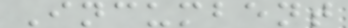Incumbent
